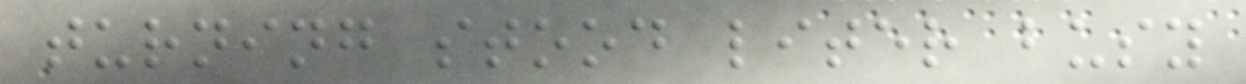turning stood liter busy
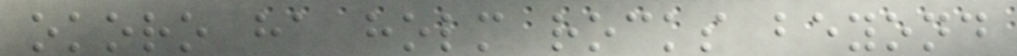okoro ha holm rocks beyond
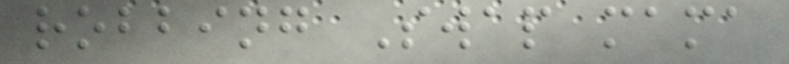robbing Swap mama
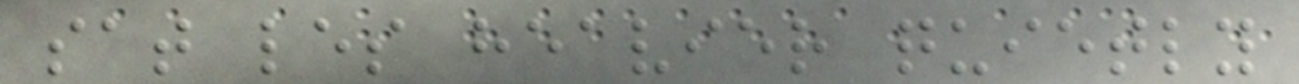sat les heavier quietly
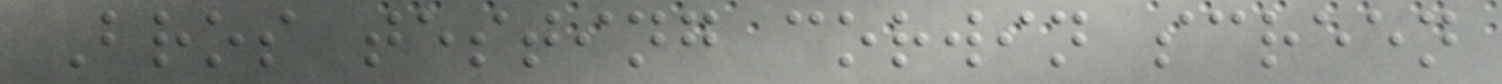Bros testing corwin screen
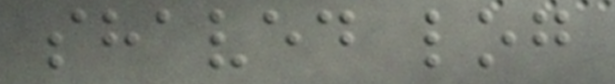shaved log
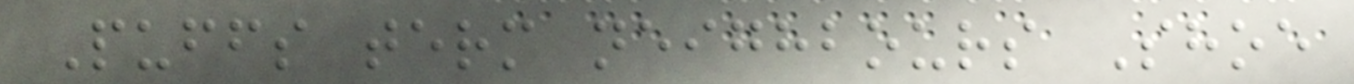Puffs term neighbours Shoe
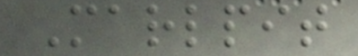Marlpit
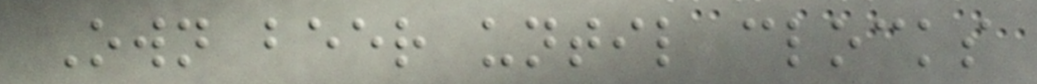Own beer until clocks
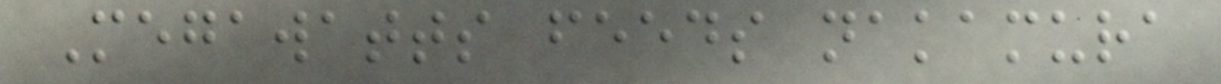Megawatts feeds nakamura
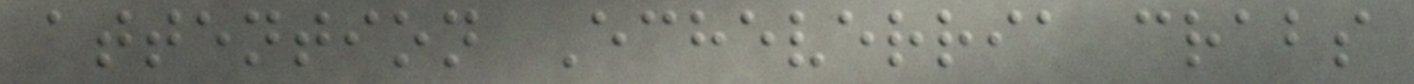attention Echeverria crabs
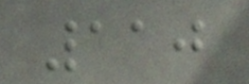110
